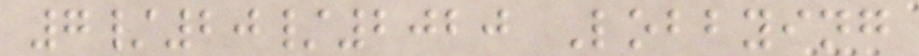7/20/2020 Lobbying
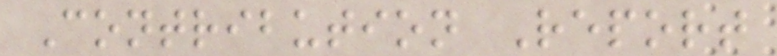Contribution Report
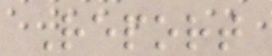Report
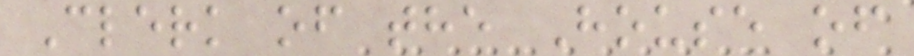Clerk of the House of
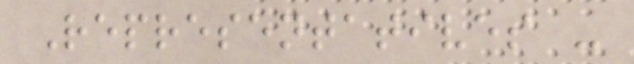Representatives -
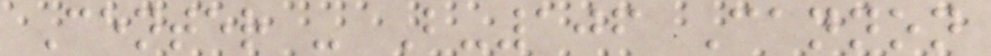Center - B-106 Cannon
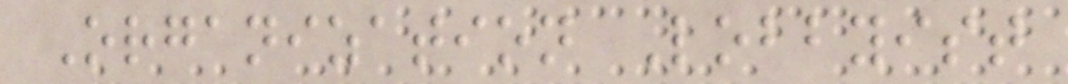Organization Lobbyist
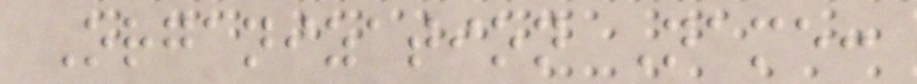Organization Name:
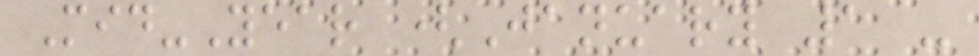Mid-Year (January 1 -
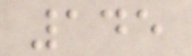145
